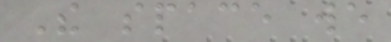The space we
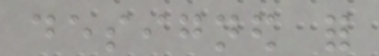designed for
